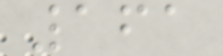161
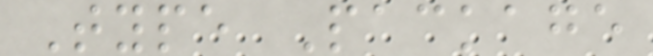Type Package
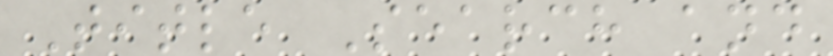Title Search and
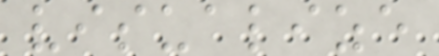visualize
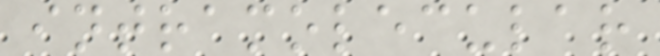intramolecular
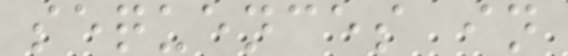sequences in
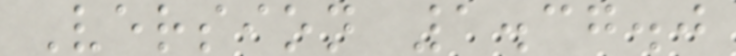Version 1.37.0
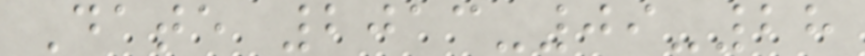Date 2013-09-28
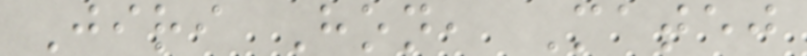Jiri Hon, Matej
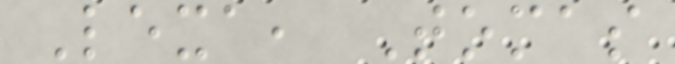Lexa, Tomas
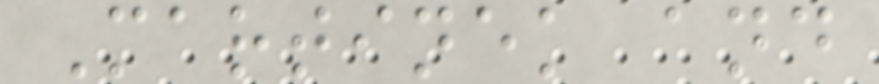Martinek and
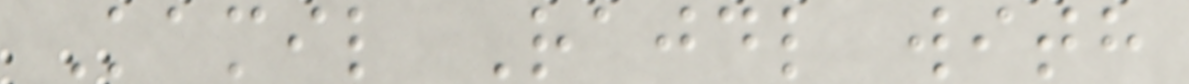Kamil Rajdl with
